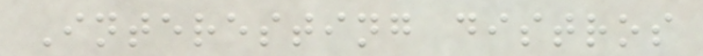Interesting distros
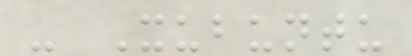- Xubuntu
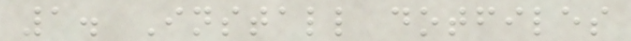1. Install dotfiles
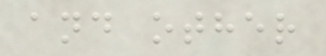and other
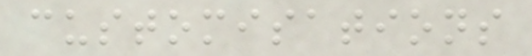customisations
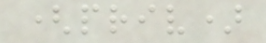(priv)
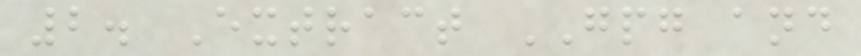2. Extract GPG and
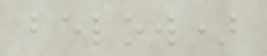below)
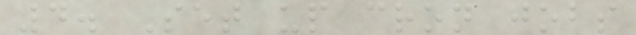4. Set up cron jobs
